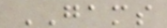GAMS
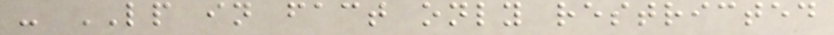- LP in fact only restricted
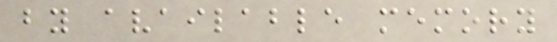by available memory
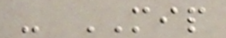- MIP
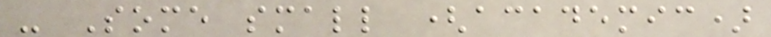- Some small (academic)
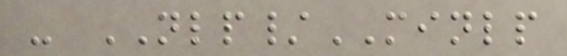- NLP/MINLP
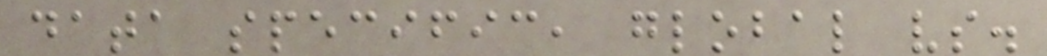data specific, global vs.
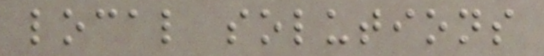local solutions
